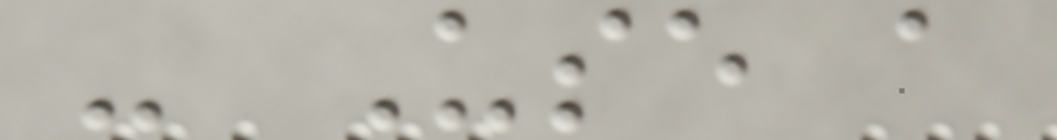- Use a
